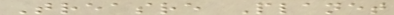Treasre Planet
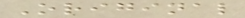Original
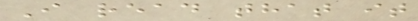I read that it
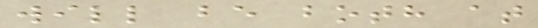will be both at
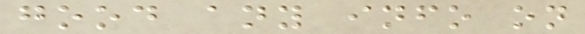good any info on
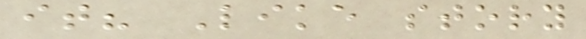it? Like story
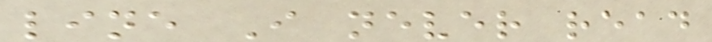line I never read
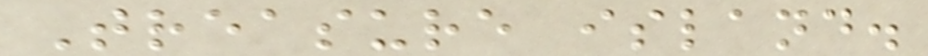Treasure island.
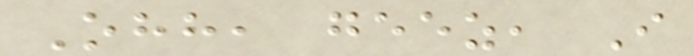Ohh, geez, I
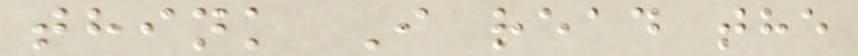think I read the
